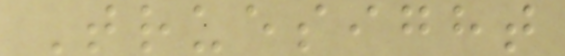Truesight
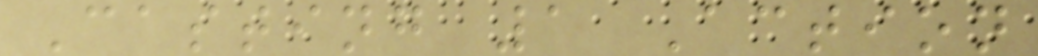Casting 1 Action
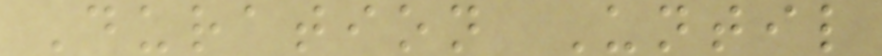Duration Until
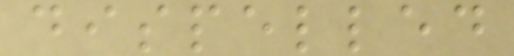dispelled
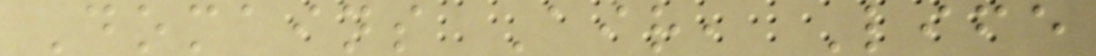Domains Air, Life
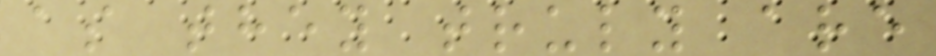as they truly are
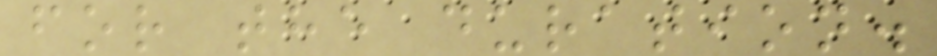for the duration.
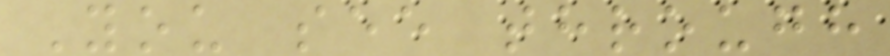You see through
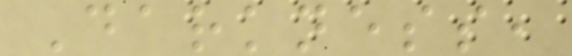Darkness,
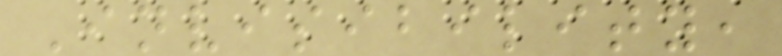Invisibility,
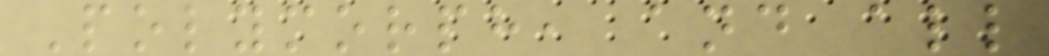Polymorph, and all
